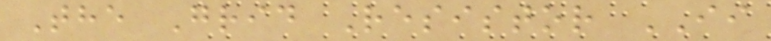The Grid Resistor II
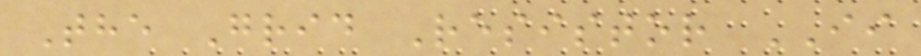The Grid Resistor II
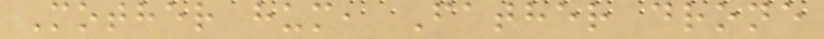Mother hum, Father drone
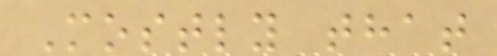Mostly that
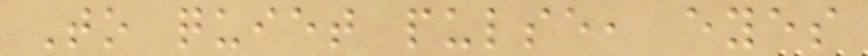To quiet pulse, eyes
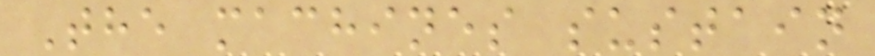The machines sustain
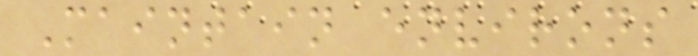Maintain environs
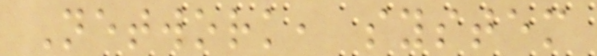Network, system
